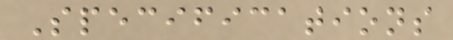Specifications
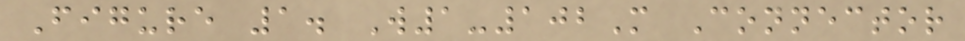Figure 1. W1-102M Connector
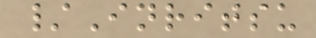/Inritsu
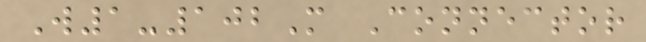W1-102M Connector
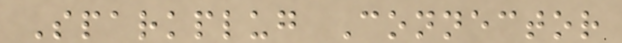Sparkplug Connector
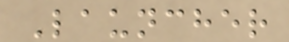Launcher
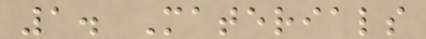1. Materials
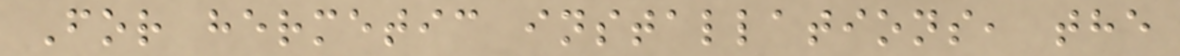For hermetic installations, the
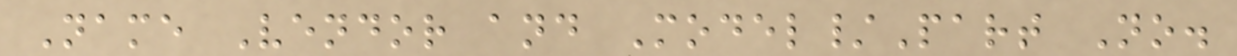Name Vendor and Model/Part No.
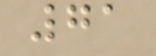71
